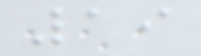19
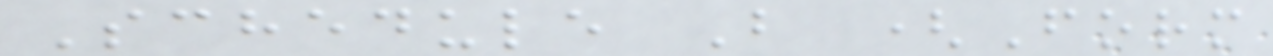Schedule B (Form
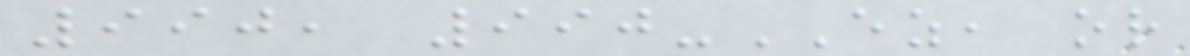990, 990-EZ, or
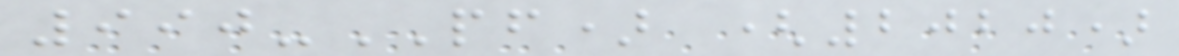990-PF) (2020)
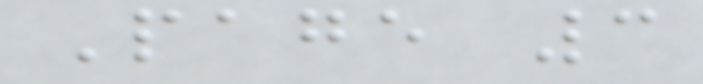Page 3
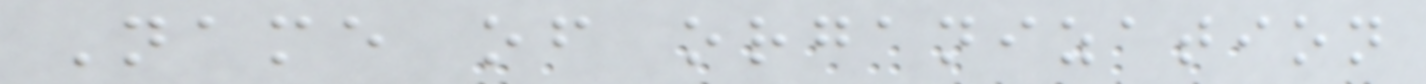Name of organization
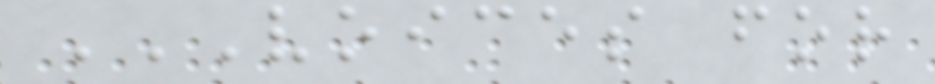VOICES FOR
